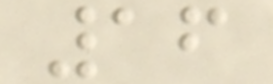16
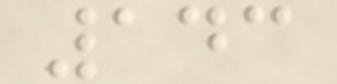143
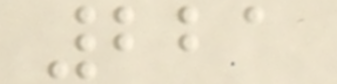221
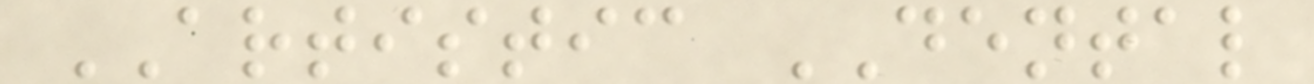ARTISTIC DENTAL
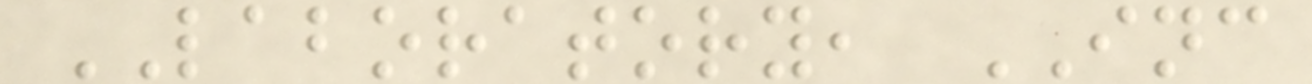LABORATORY, INC
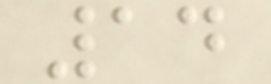14
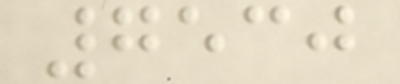7530
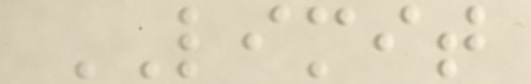LIMIT
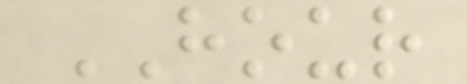HOUR
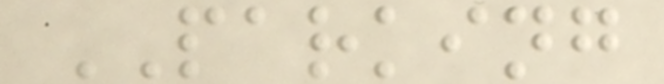PARKING
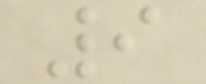9
